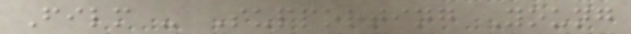Film - Supporting Young
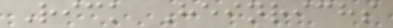Rick Heinrichs
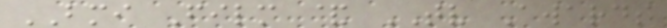BMI Film & TV Awards
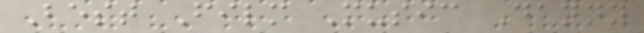Best Film Music Danny
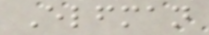Elfman
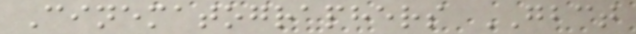Cinematographers GBCT
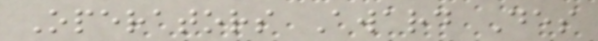Operators Award Des
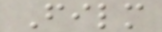Film
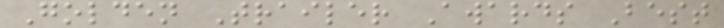Golden Trailer Awards Best
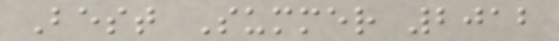Best Summer 2012
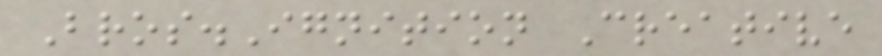Bros.Ignition Creative
